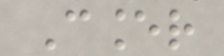Cancer
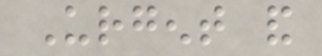Urgent and
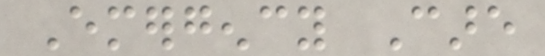Emergency Care
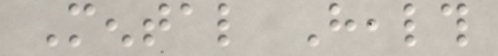Mental Health
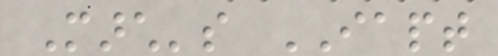March's IAPT
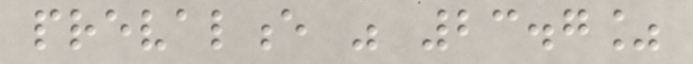prevalence was 23.7%
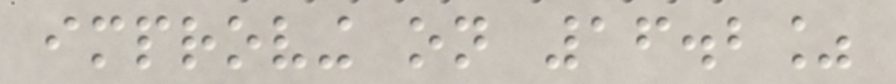improving on 16.2%
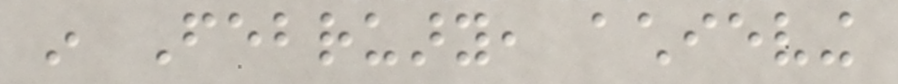in February, achieving
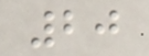20
